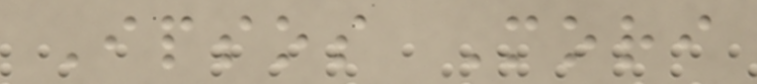Ipsos Mori
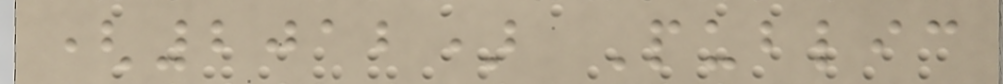(2012) Public
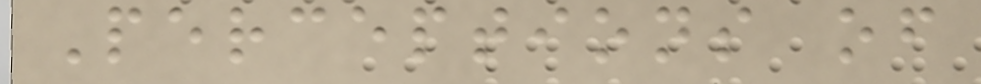Perceptions of
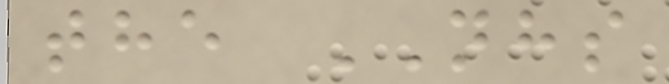the NHS
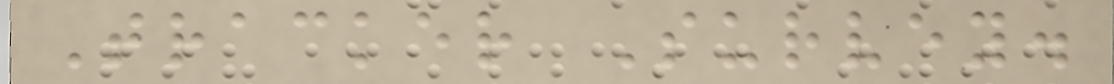Tracker Survey.
